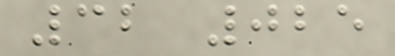32 025
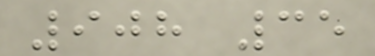908 35
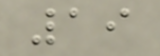19
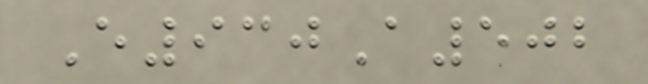E930A502
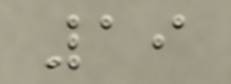19
